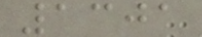1301
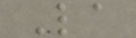La
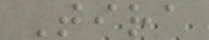Tira
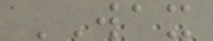WAX
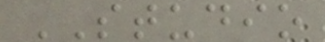STUDIO
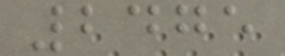2475
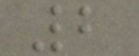2
